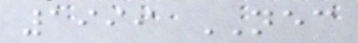1999 NEC
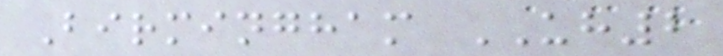Birmingham UH2
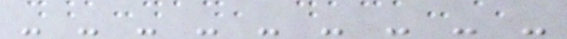- - - - - - - - -
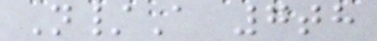N/A 7th
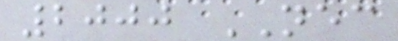2000 NEC
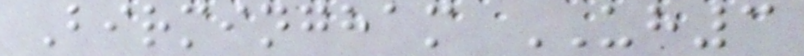Birmingham UH3
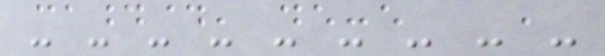- - - - - - - - -
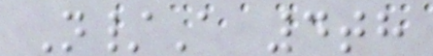N/A 4th
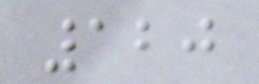120
